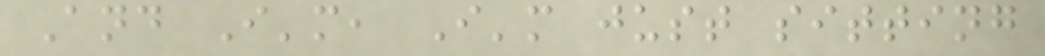And I'm, I'm just sitting
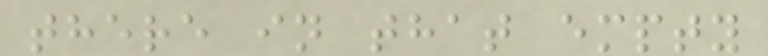there in that empty
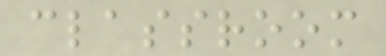classroom
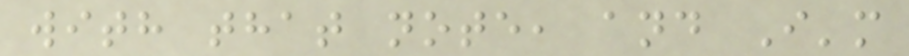with that note, and I'm
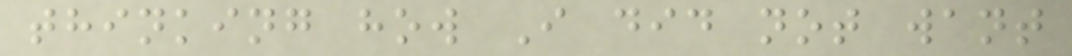thinking how I did not want
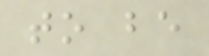to be
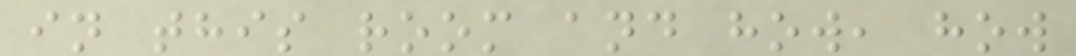in this room and how, how
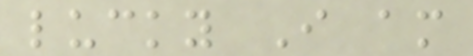lucky I am
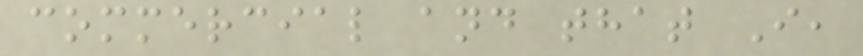commercial and that I,
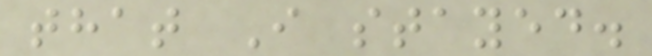that I stayed.
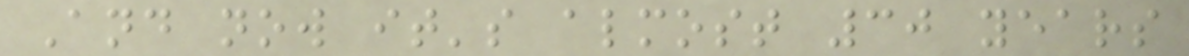And now it's almost 30 years
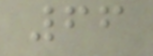66
